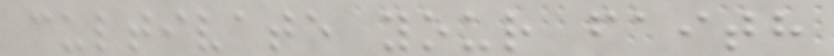cultivate your faith
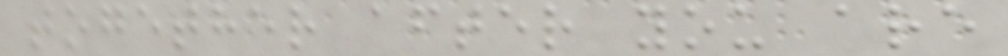together after you are
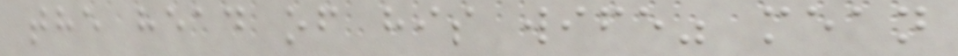the head of his wife" mean
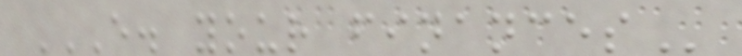E. YOUR FINANCES
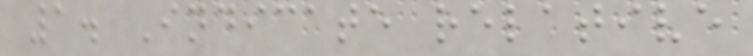1. Indicate relative
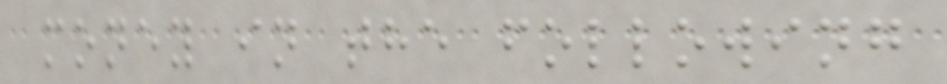money in the following
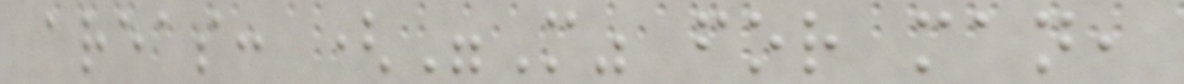areas: ("M" for man,
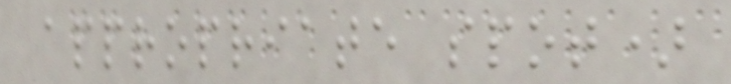appropriate spot)
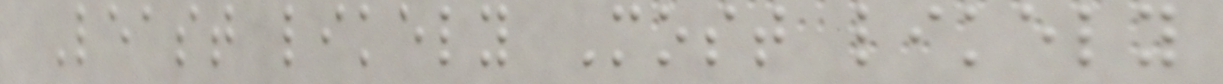Least likely Most likely
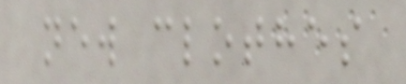new clothes
